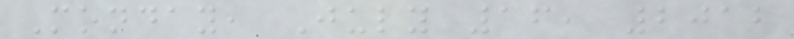Monday, July 16, 2012
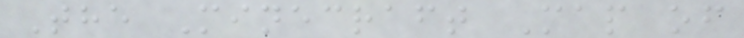The Minecraft Map of
